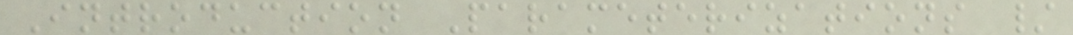Introduction Parameterizations /
